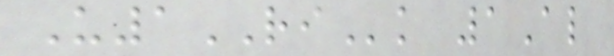U1RIk 1Al
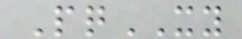PqXY
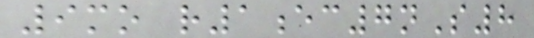9mo r1ec7nS8
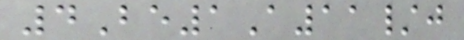4Be1A11/j
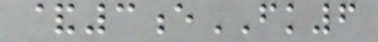&3eFK6
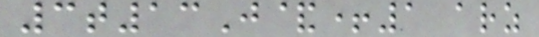3t13J&+1 arz
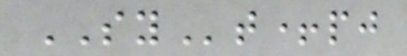SYt+pj
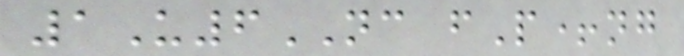1U6NC fP+ng
